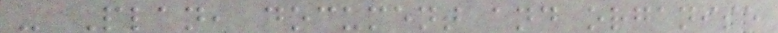- Plan, document and organise
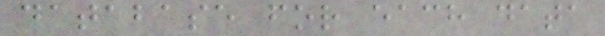database for each data
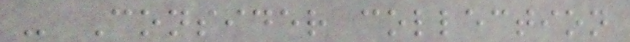- Consider collection
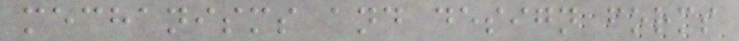mechanisms and design forms
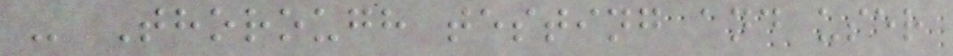- Thorough testing and user
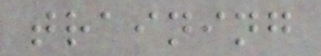training
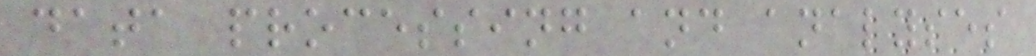data processing and analyses
